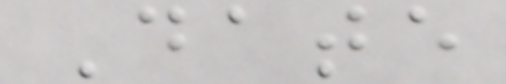Date
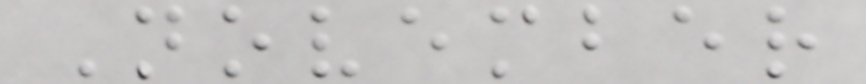November
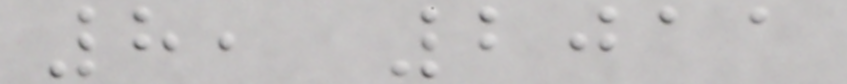8, 2011
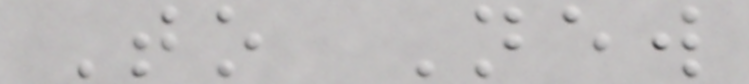To New
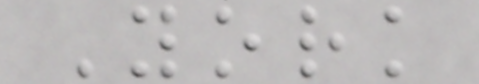York
